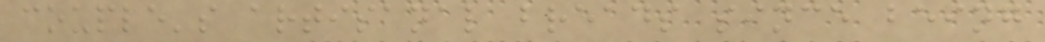couple's artisanal breads since being
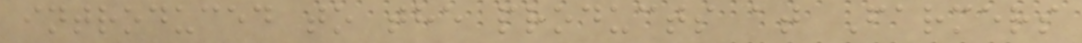introduced to the products at Farmers
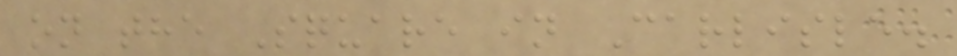on the Square in Carlisle.
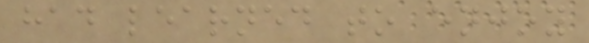had learned to enjoy
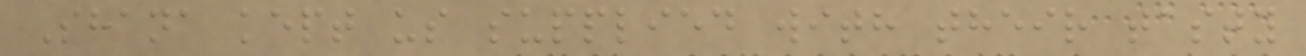Shana kept us supplied with their tasty
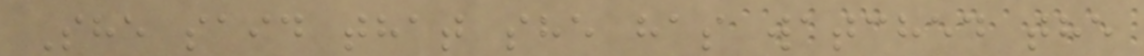She said that she has watched the
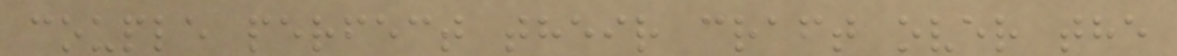couple perfect their craft over the
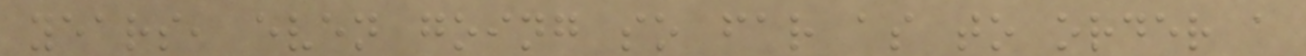years, even going so far as to order a
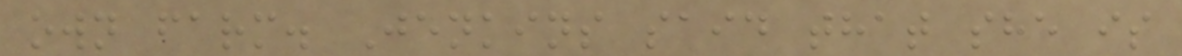own farm. Jenkins said that she is
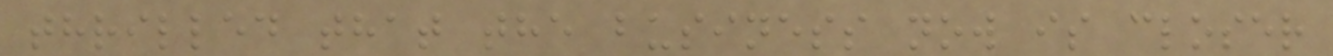thrilled that the business now is closer
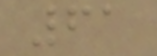61
